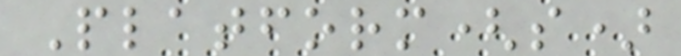Platform(s)
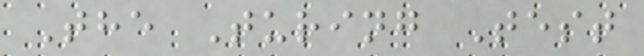The Turing Test
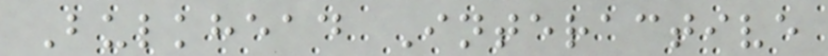Bulkhead Interactive
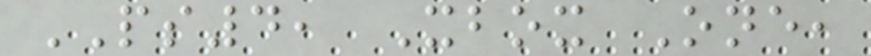PS4, Xbox One,
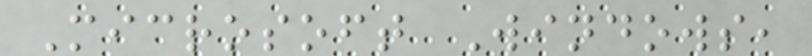Microsoft Windows,
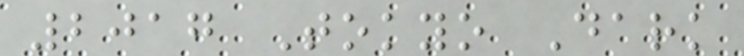2017 Tokyo Dark
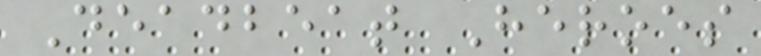Deadbeat Heroes
